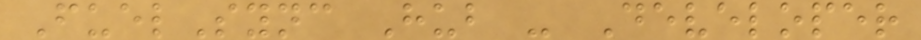FuelSync Hub - Developer
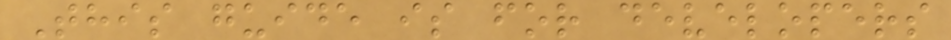This guide is for developers
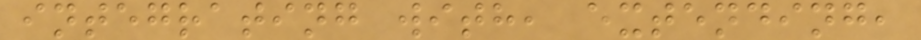integrating with, extending,
